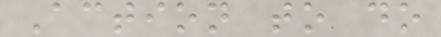Action to do
